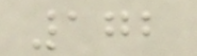172
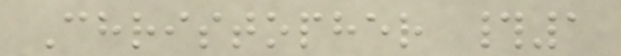Christopher #1
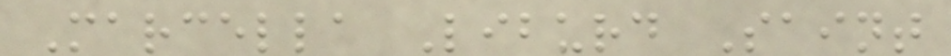Marcella Liburd Saint
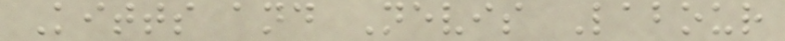Kitts and Nevis Labour
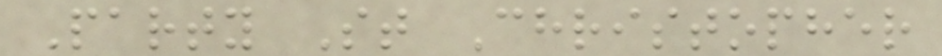Party St Christopher
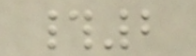#2
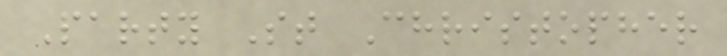Party St Christopher
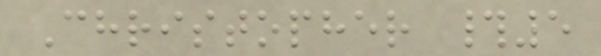Christopher #5
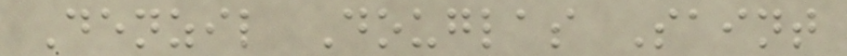Denzil Douglas Saint
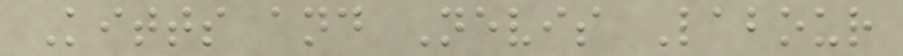Kitts and Nevis Labour
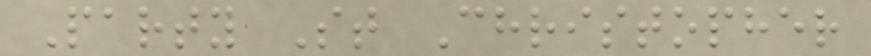Party St Christopher
